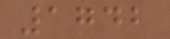1742
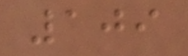109
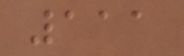111
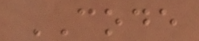CODE
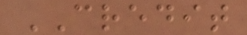CREDIT
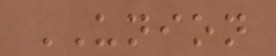UNION
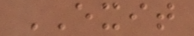EXIT
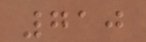710
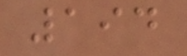194
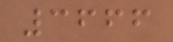3666
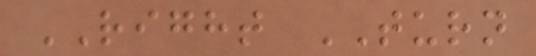RIGHT TURN
